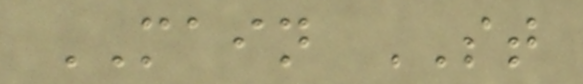MAIN ST
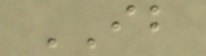IB
